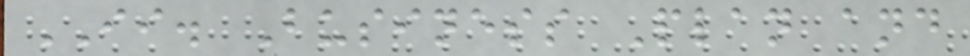II. Business Plan and
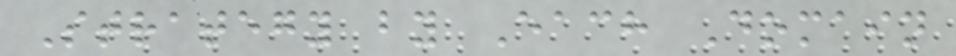Strategy by Each Domain
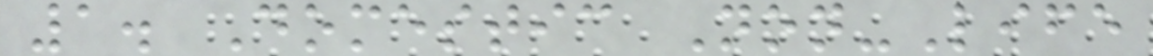1. Domestic Non-Life
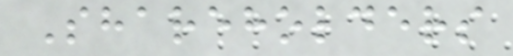Shareholders
